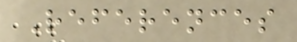References
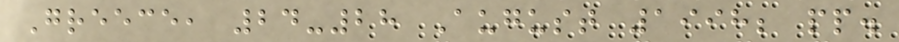Greece, 24-28 August 1998; pp.
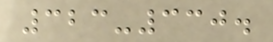323-330.
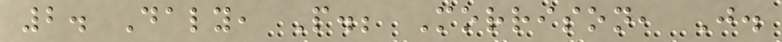2. Daly, P.; Morrison, J.
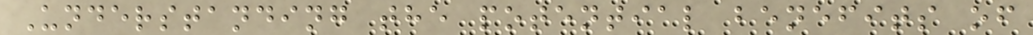Understanding the potential benefits of
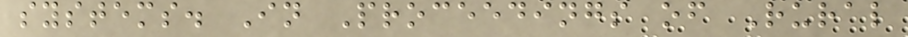systems. In Proceedings of Rural
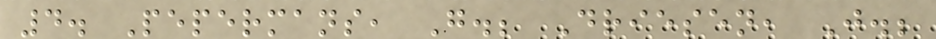4. Pepermans, G.; Driesen, J.;
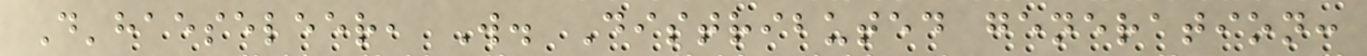D'haeseleer, W. Distributed generation:
